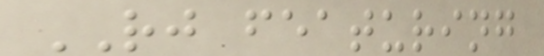RJ featuring
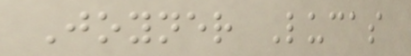Joyner Lucas
